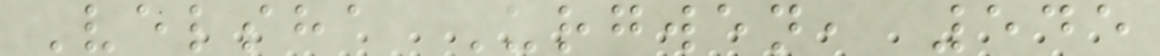Velsha Urgwen, 545
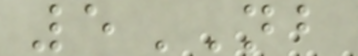5NB
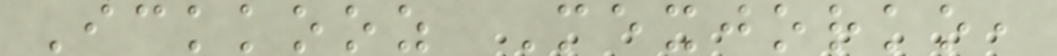Ickkooz Mexjorko,
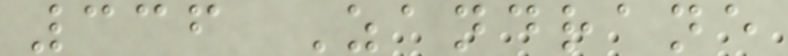336 Zandrane
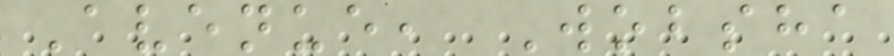Avenue, Wobsha
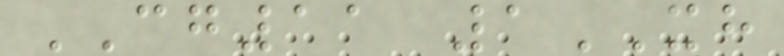CG11 1XH
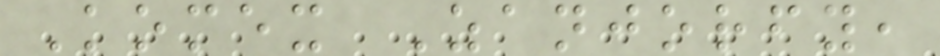Komex Zanjorfy,
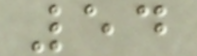54
